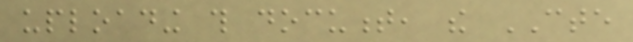uploading this document, the CTE
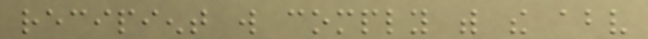recipient will comply with the above
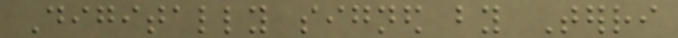Digitally signed by Terri
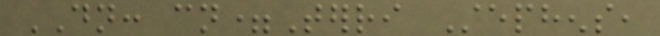DN: cn=Terri Stephens,
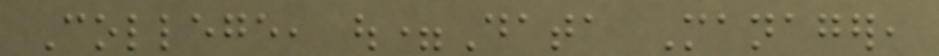College, ou=Data Manager,
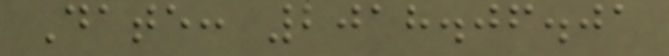Date: 2018.06.01
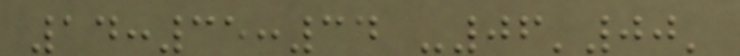14:35:34 -06'00'
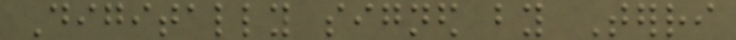Digitally signed by Terri
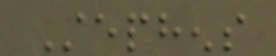Stephens
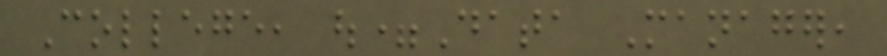College, ou=Data Manager,
